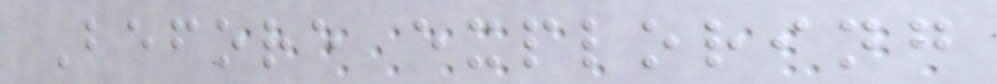Before exploring
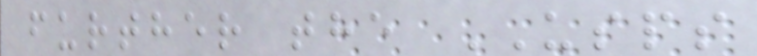further the USPS
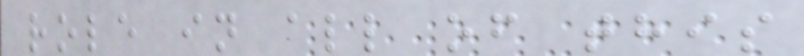role in all of this
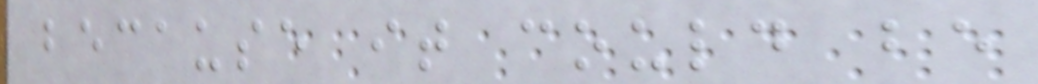because it could be
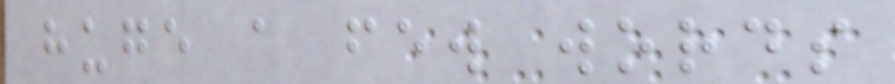huge a few words
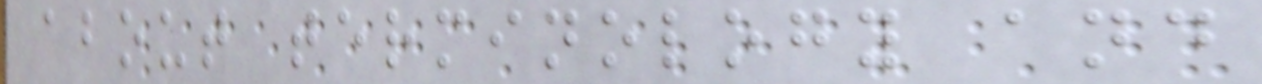about terminology and
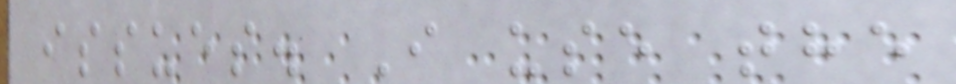issues. I use the
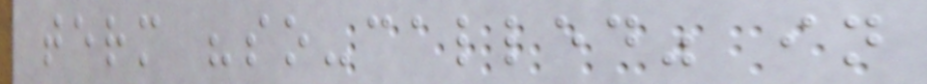term "so-called" in
